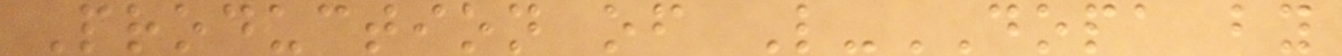Production of L-DOPA by
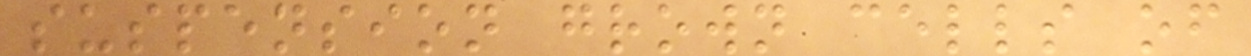suspension grown cells of
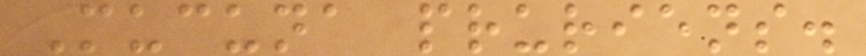Mucuna pruriens.
